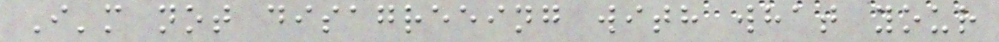I'm not disagreeing with what your
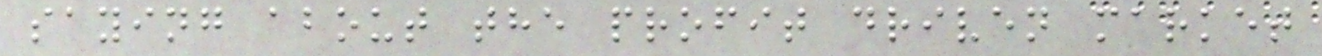saying about the profit driven market
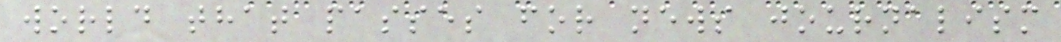world that passes for news journalism
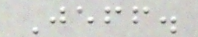Jeff.
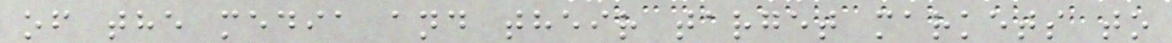of the media and their target markets to
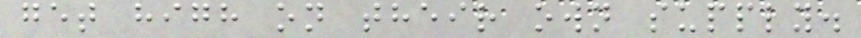get high on their own supply.
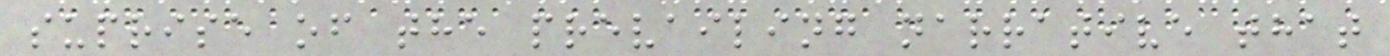suprise of the prevailing narrative that
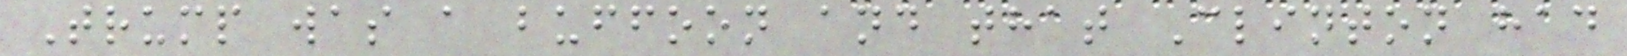Trump was a buffoon and that Clinton had
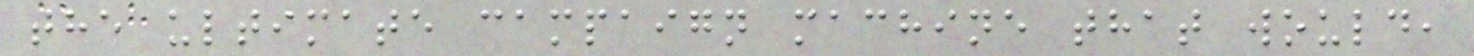the ultimate campaign machine that would,
